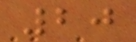20
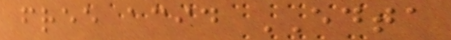free acid EDTA
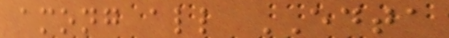among all EDTA
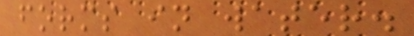forms in water.
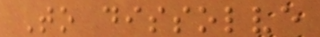To dissolve
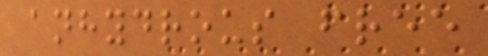anhydrous free
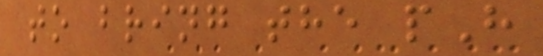to bring the pH
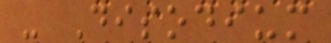- Disodium
